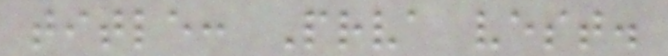title: Prva vest.
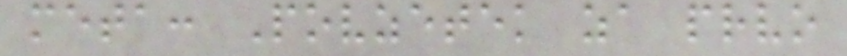meta: Povzetek za prvo
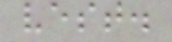vest.
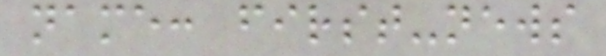name: first-news
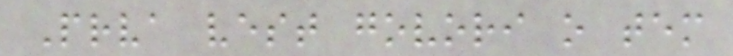Prva vest govori o tem
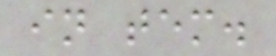in tem.
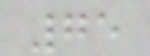75
